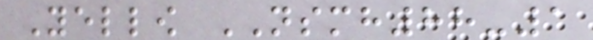Yellow NSMH88-1
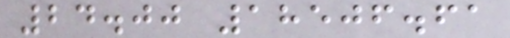24.00 18506.61
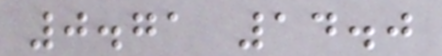0.71 14.0
